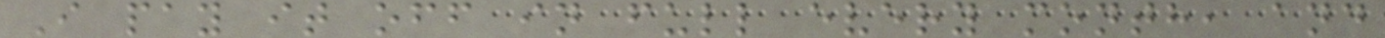I pay it off in full every month, and
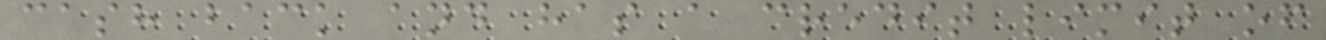cash back and has a credit limit of
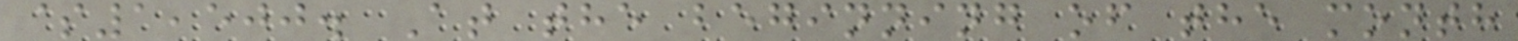$1,500. At the beginning of the month
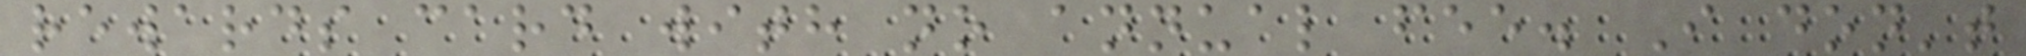rewards card with no annual fee. I don't
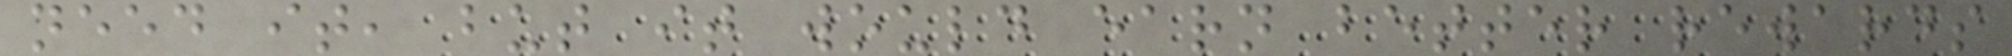need it, but it would earn better rewards
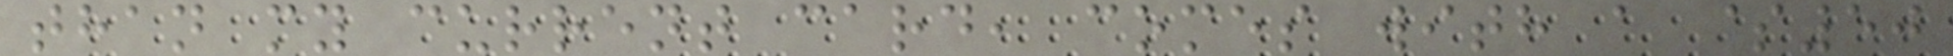than my current card, comes with a $50
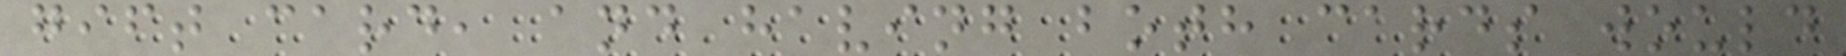gift card, and having both cards would
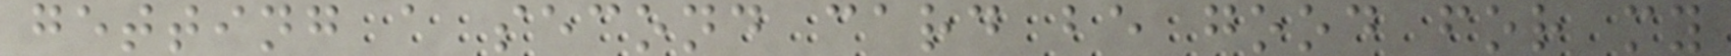getting a second card be good for my
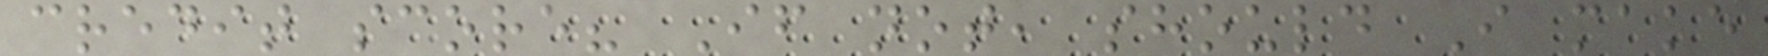credit score? If not, should I make
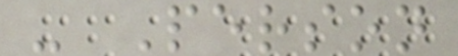- Person
